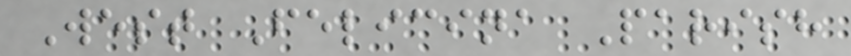West Felicina Parish
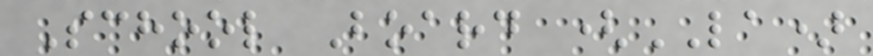School Board (LA)
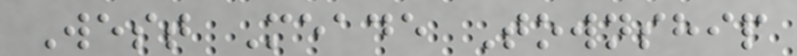West Meade Township
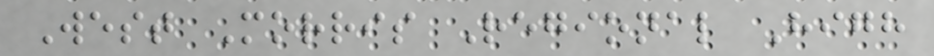West Morris Regional High
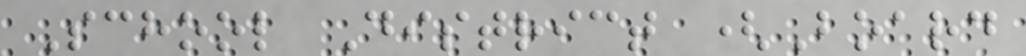School District (Board
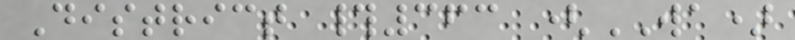District #363 (WA)
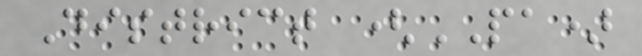District (PA)
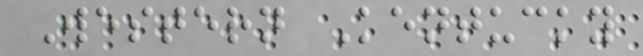Western Kentucky
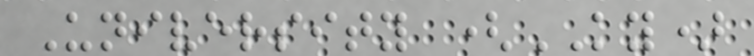University (KY)
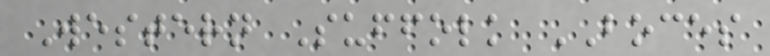Western Suffolk BOCES
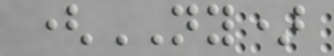(NY)
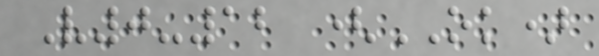V0-12 (OK)
